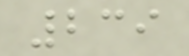239
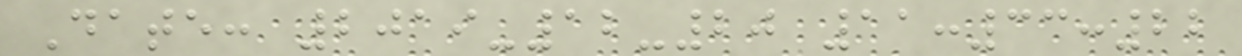Date: 2019-12-20 11:33:22
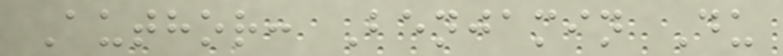Author: Benjamin Du
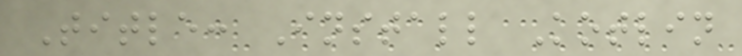Title: Install Kotlin
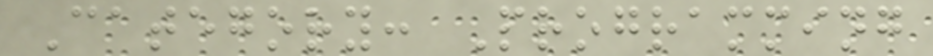Category: Programming
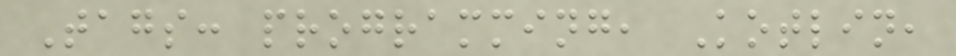Tags: programming, Kotlin,
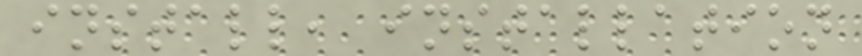install, installation
